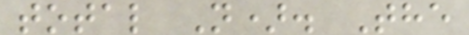total N). The
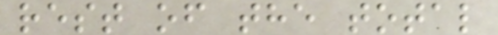rest of the total
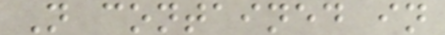N contained in
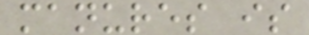manures is
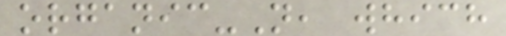organic-N, which
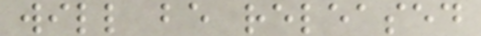will be released
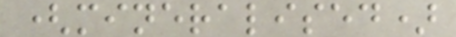(mineralised)
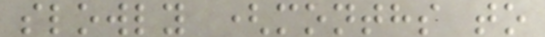slowly (months to
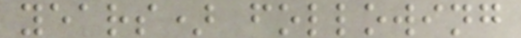years) following
